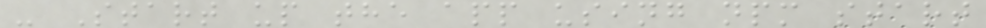- Start up the app using npm start
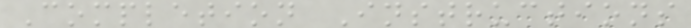Completion Instructions
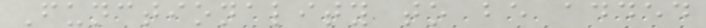Functionality to be added
